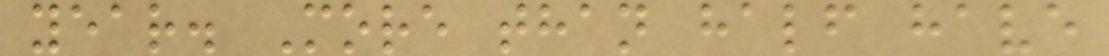year. More than half have
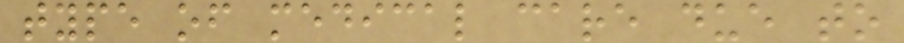type of medical care due to
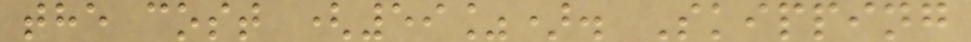the cost (59%). Skipping
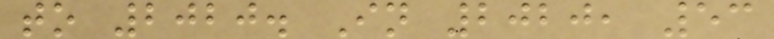to 2020. In 2020, 53
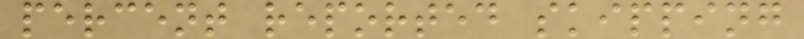percent reported skipping
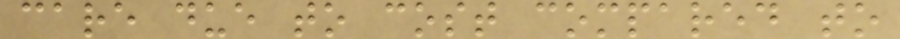care due to cost compared to
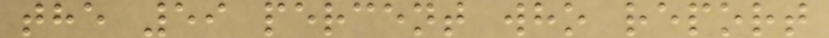the 59 percent who report
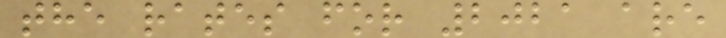the rates for 2021 are
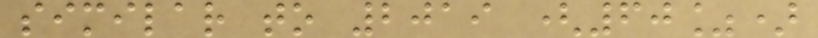similar to 2019 (60%)
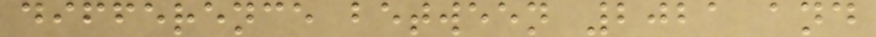difference between 2021 and
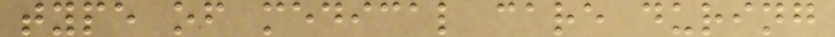type of medical care during
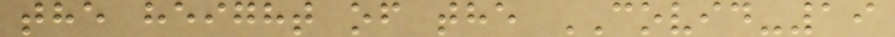the height of the COVID-19
